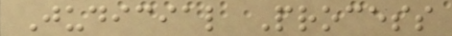Judicial Process
